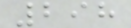298
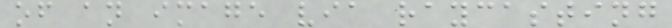of an image via raycasting
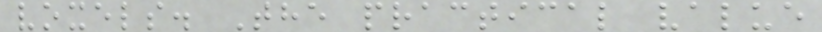voxels. The practical value
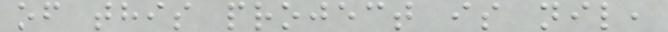of this project is nil,
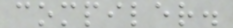compiler.
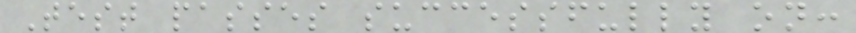Test passes successfully on:
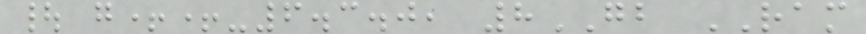| g++-6.3.0, 8GB RAM
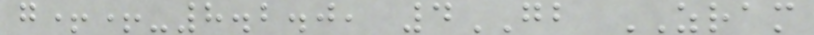g++-8.2.0, 4GB ZRAM
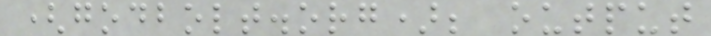(godbolt.org); output
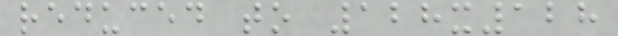reduced to 128x128
